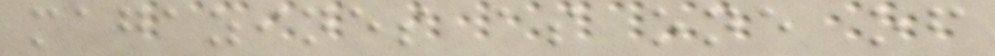magazines as one of
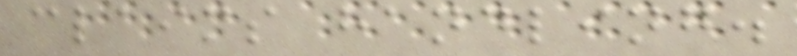claims handling.
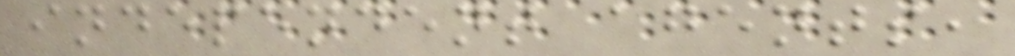independent agents,
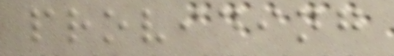providing
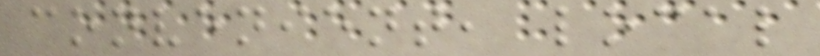convenient, local
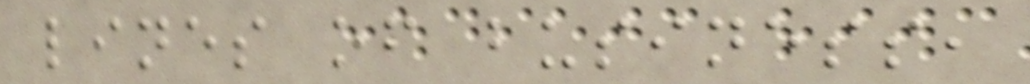lines of business,
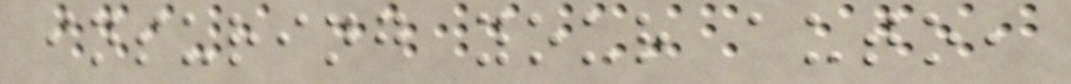insuring your auto,
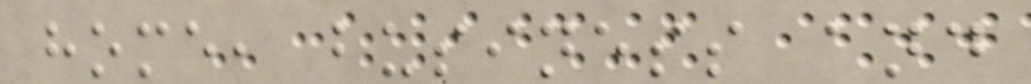home, business and
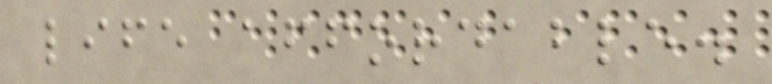life affordable.
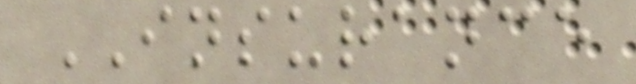INSURANCE
